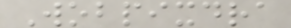Wobpixdra
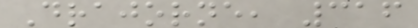Drajorne, 316
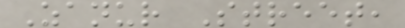Zanur Street,
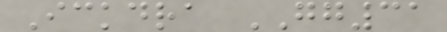Ickdra GG31
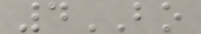4BO
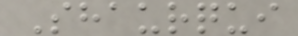Shaurqui
